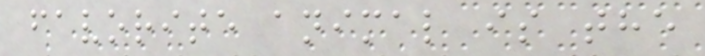favorite animal is the
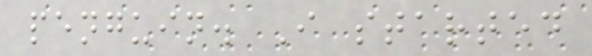penguin. I started
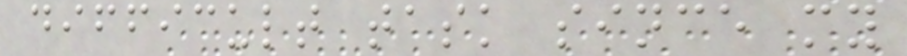difficult task since my
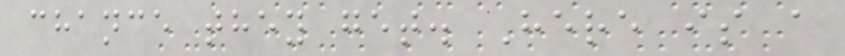chance they get. Here is a
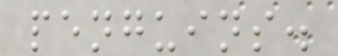penguins.
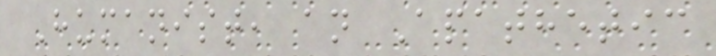Humanist, an Apathetic
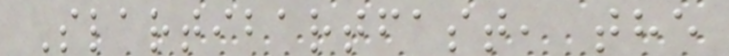Slartibartfast, the
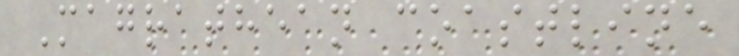Magrathean coastline
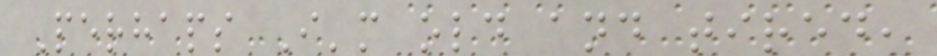Perhaps I'm old and tired,
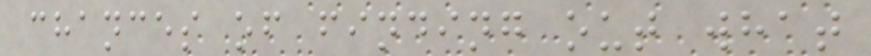chances of finding out what
